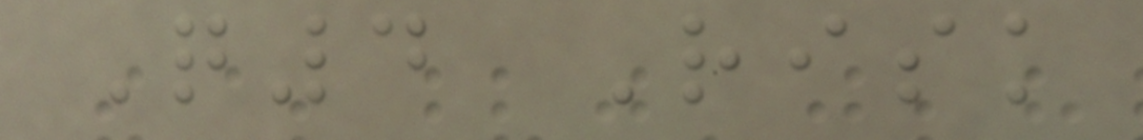Q4 Risk
